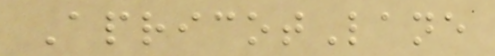ApricotLane
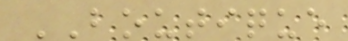BOUTIQUE
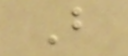B
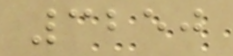3250
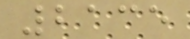2135
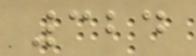324
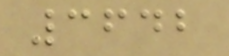3642
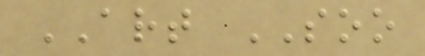ART SOO
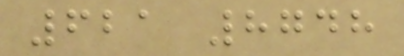621 8748
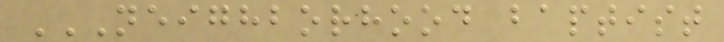NEIGHBORHOOD BAPTIST
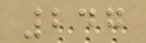247
